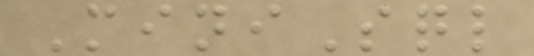MiniSql
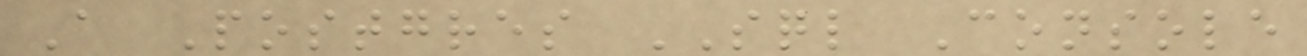A Postgres SQL Console
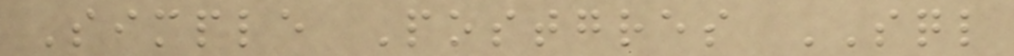Simple Postgres SQL
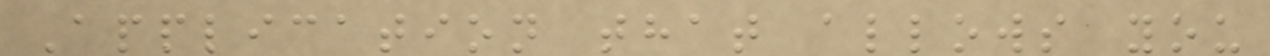Application that allows you
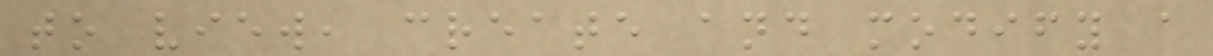to view, create and modify a
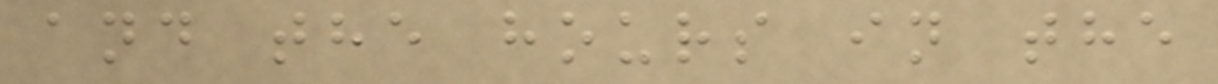and the hours in the
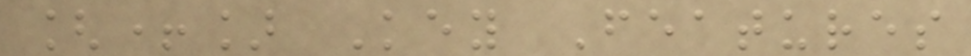[+] Key Features
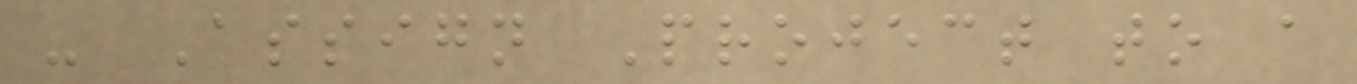- Assign Project to a
